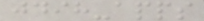jdih-apps
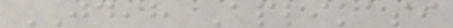JDIH Aplikasi
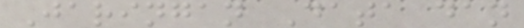Jaringan Data dan
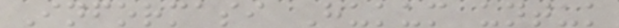Informasi Hukum untuk
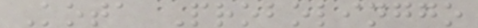Kota Probolinggo
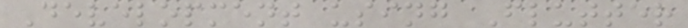Development using Flutter
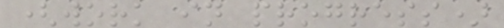(work in progress)
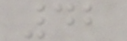42
